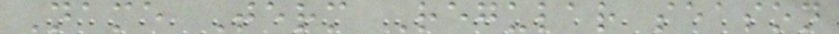Name Term Regular season
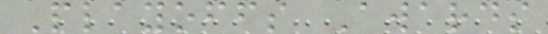Playoffs Awards
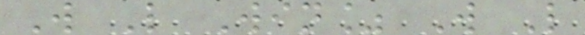W L Win% W L
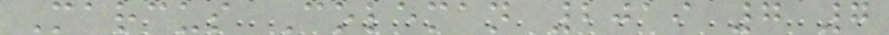Marcus Coleman 2019 7 7
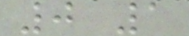0 1
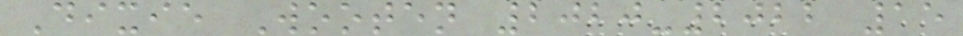Dixie Wooten 2020-2022 15
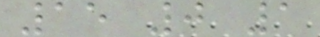15 0 1
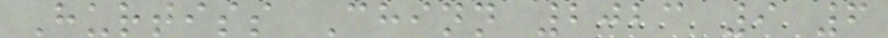Hurtiss Chinn 2023 9 6
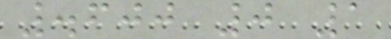.600 0 1
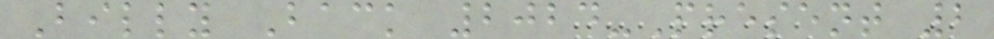Billy Back 2024-Present 2
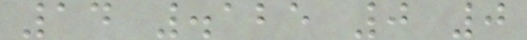14 .125 0 0
